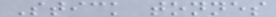Stick tonnes
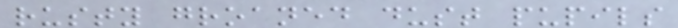rusty groaned dust pupils
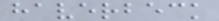haverbeck
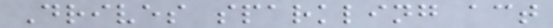Drives sparkling act
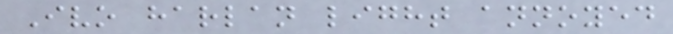Ivo harlan light annoyed
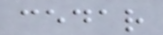cedar
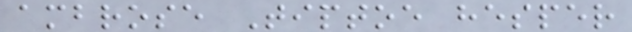ambrose Tiptoe hesper
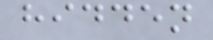hidden
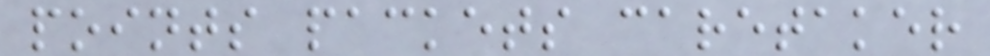points packets caretaker
